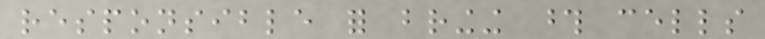responsible for bringing those cells
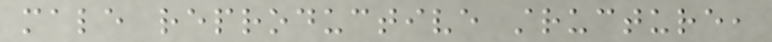male reproductive structure,
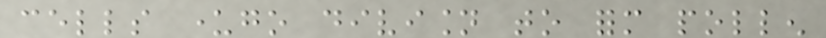cells undergo division to form pollen
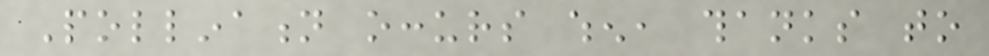Pollination occurs when, thanks to
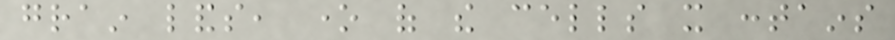grain lands, one of the cells it contains
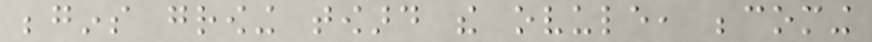begins growing toward the ovule, becoming
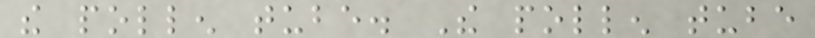the pollen tube. The pollen tube
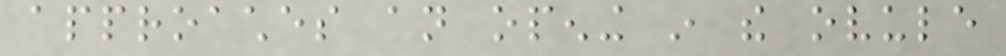approaches an opening in the ovule
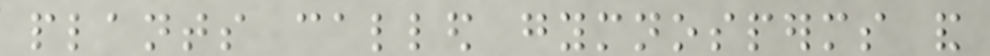plants called gymnosperms and
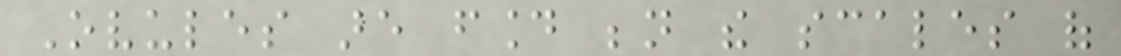Ovules are found beneath the scales of
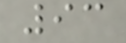93
